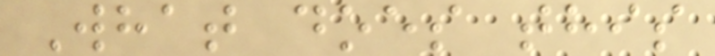What does this
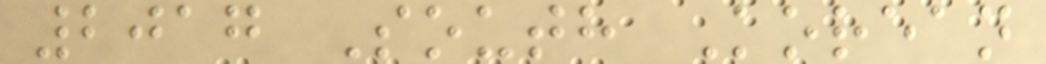2017 South Korean
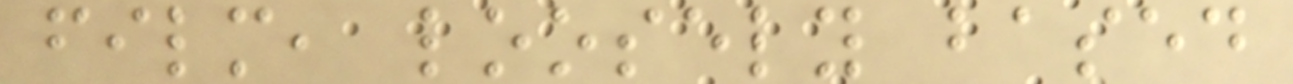film, loosely based
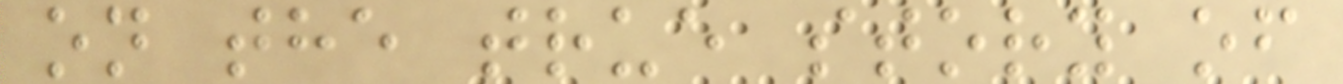on the true story of
